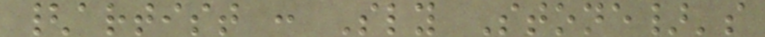{artist : Sly Stone}'s
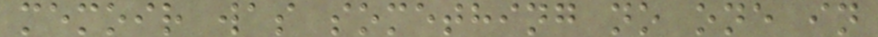memoir was something no one in
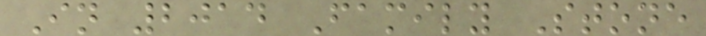In 2014 Family Stone
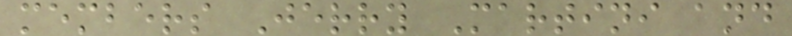members Jerry Martini and
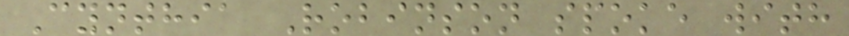Cynthia Robinson spoke with
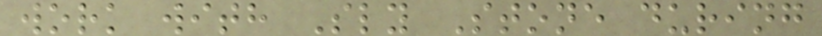work with Sly Stone during
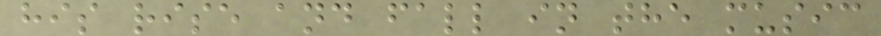his rise and fall in the music
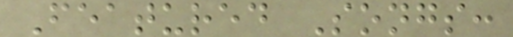Featured Songs:
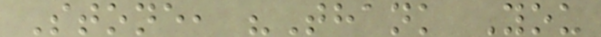Stone, "Thank You
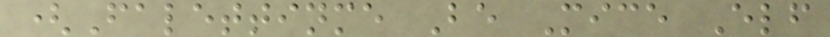(Falettinme Be Mice Elf
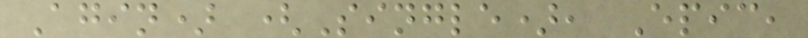Agin) (Single), Epic,
